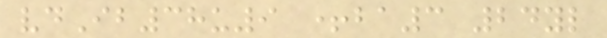vdIb38u9 +ba3 24yl
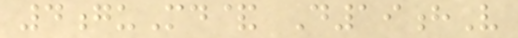4guMd& D19hV
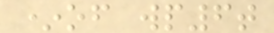*of wp6t
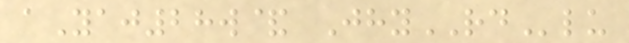aYaj28w& JhyRDlu
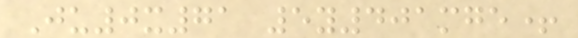Ju0x71 5y401mge+
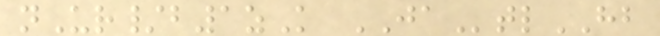nUr/b1zK JAtlHB
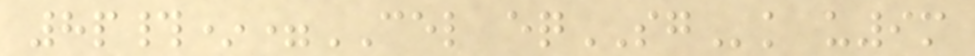8p#*=CEL eqSGk u9m
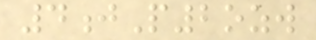4jP2ozw
